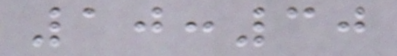10:30
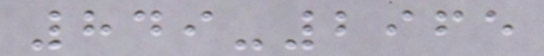849-2965
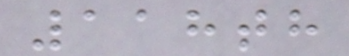118th
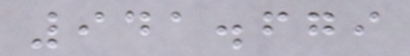941.679
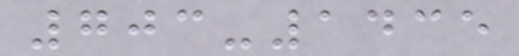703-1435
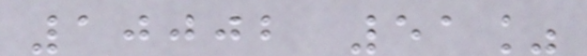10002 51%
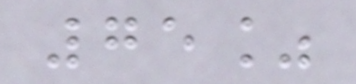75%
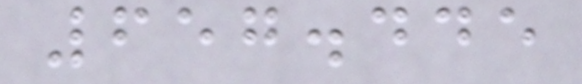657.445
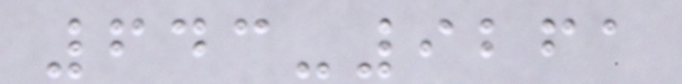643-9261
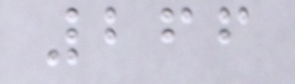266
